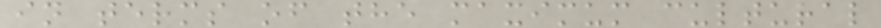in terms of the maximum cultural
